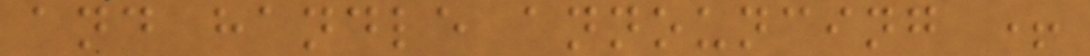and handle announcing +
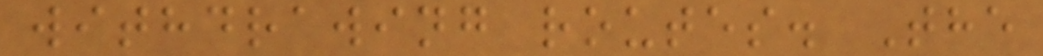withdrawing routes. The
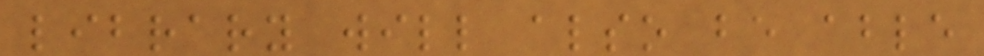library will also be able
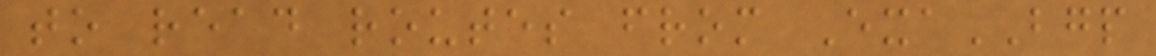to read routes from ExaBGP
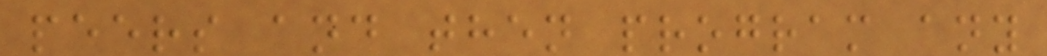peers and then program any
